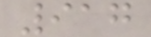917
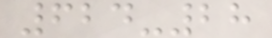624-28
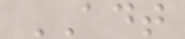ADT
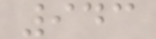943
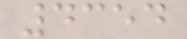4354
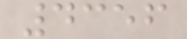4356
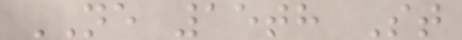NE 15th St
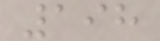198
